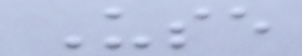Use
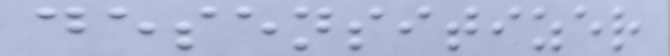desensitizer
